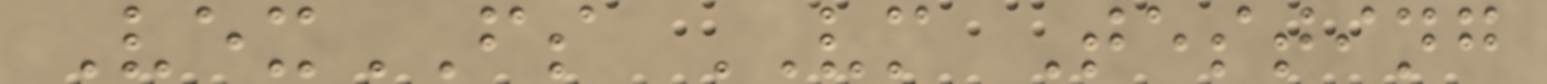VexFS VM Testing
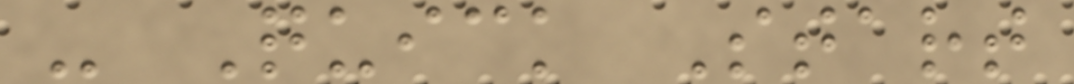- Quick Start
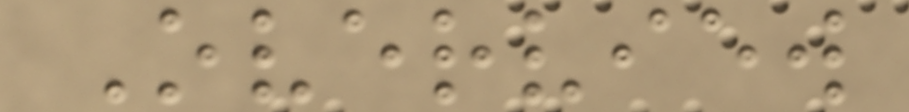Overview
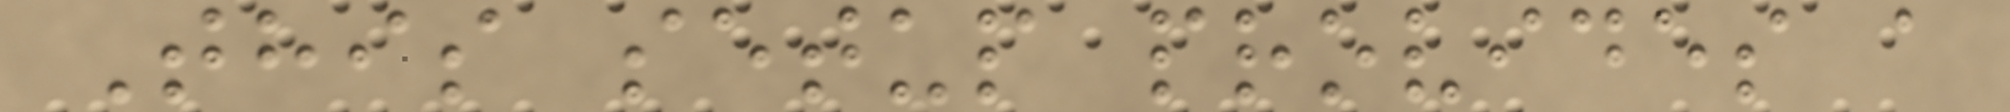This setup provides a
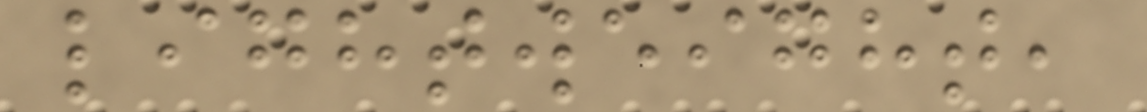lightweight,
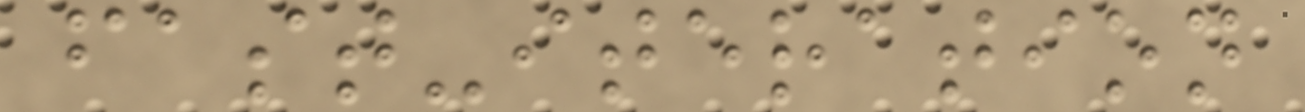fast-iteration
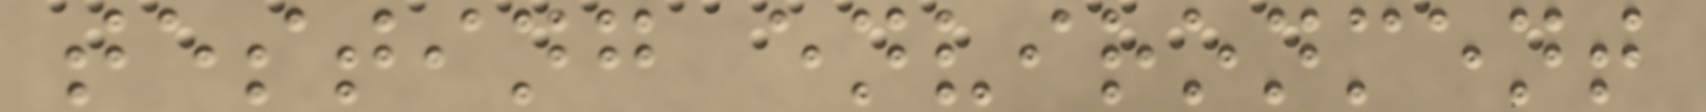testing environment
